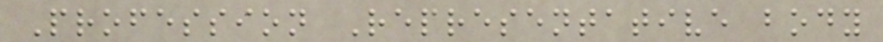Profession Representative body
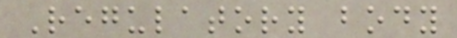Regulatory body
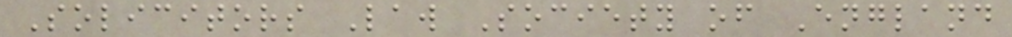Solicitors Law Society of England
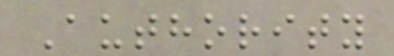Authority
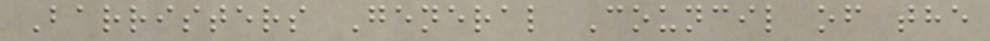Barristers General Council of the
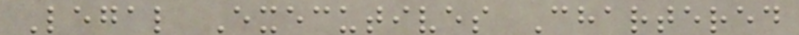Legal Executives Chartered
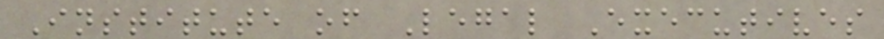Institute of Legal Executives
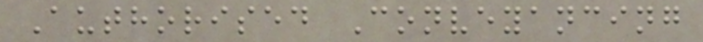Authorised Conveyancing
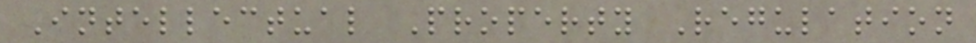Intellectual Property Regulation
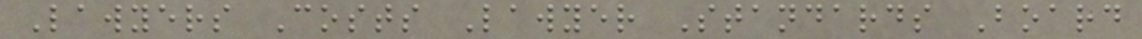Lawyers Costs Lawyer Standards Board
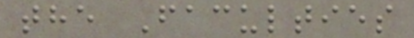the Faculties
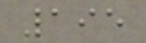195
